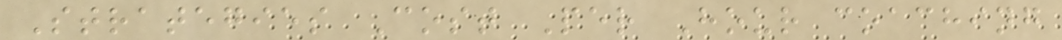Strategies Cost Per Hour coaching
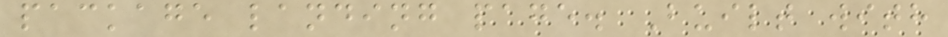package landing page. Built with
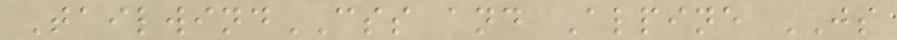TailwindCSS and Alpine JS
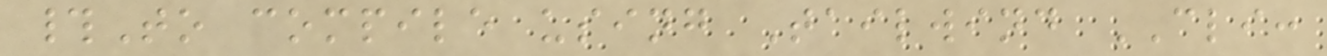#To compile using Tailwind CLI:
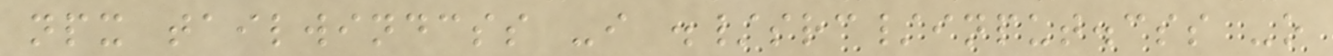npx tailwindcss -i ./src/input.css -o
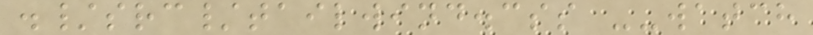./src/tailwind.css --watch
